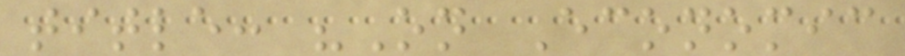title: "On Economic
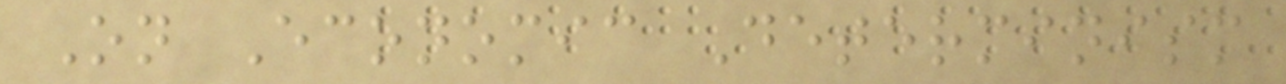On Economic Determinism
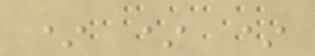* * *
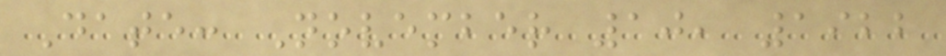Date: November 10, 1922
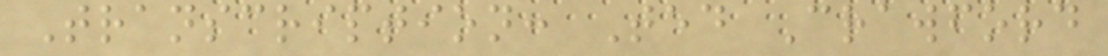Transcription: Ted Crawford
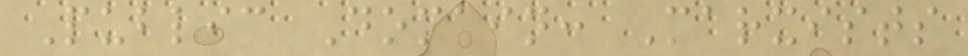Public Domain: Marxists
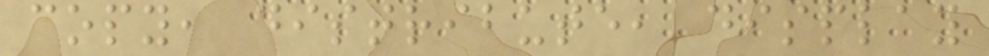copy, distribute, display
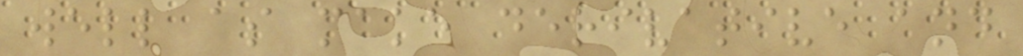well as make derivative and
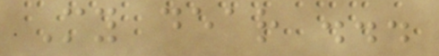My dear ...
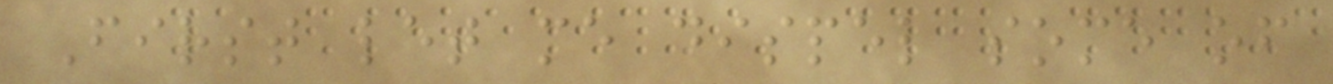First let me dispel some of
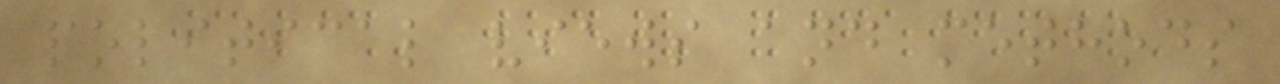political views and methods
